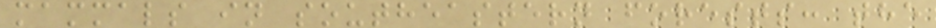mammals in southeastern forests: the
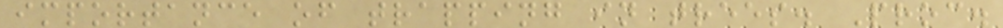importance of trapping in trees. Proc.
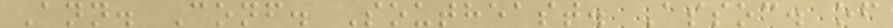Ann. Conf. Southeast. Assoc. of
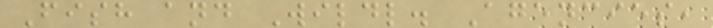Fish and Wildl. Agencies,
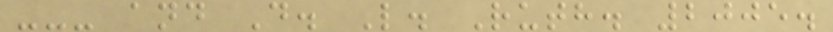--- and D. L. Ruth. 2005.
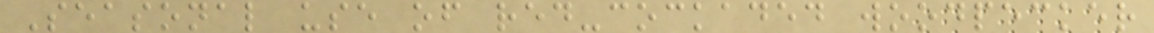Seasonal use of red-cockaded woodpecker
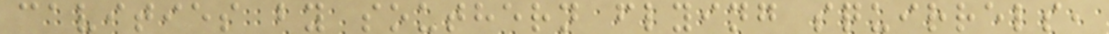cavities by southern flying squirrels,
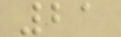21
